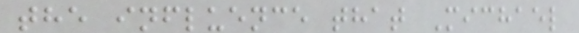the influence that Michael
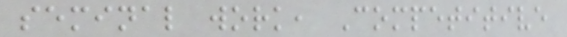seminal work, Competitive
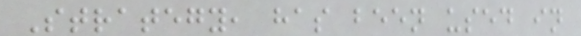Strategy, has been used in
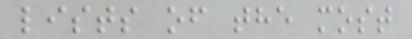lists of the most
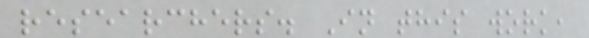researchers. In this work,
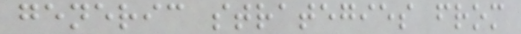generic strategies from
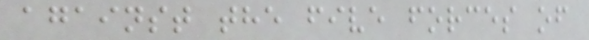against the five forces of
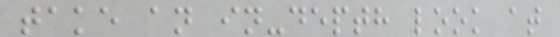take an in-depth look at
